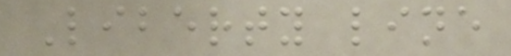Liberty line
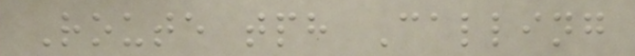Route tph Calling
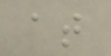at
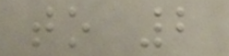to 2
